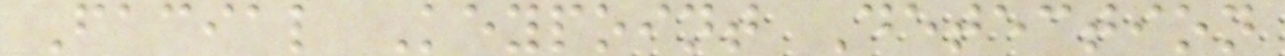Facial Keypoint Detection
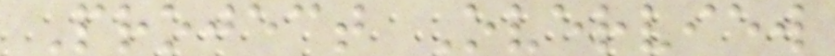Project Overview
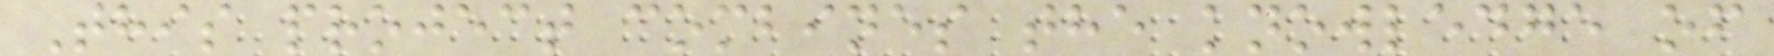This project combines the knowledge of
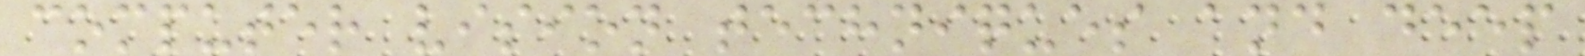computer vision techniques and deep
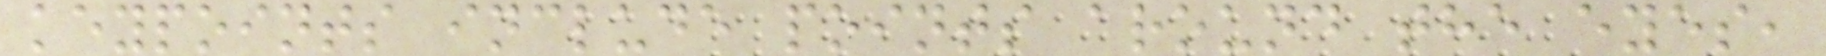keypoints include points around the eyes,
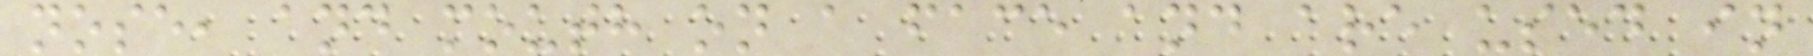nose, and mouth on a face and are used in
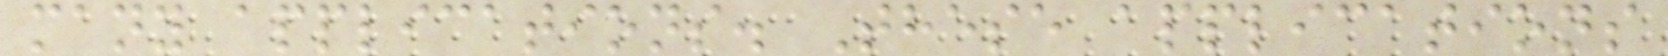many applications. These applications
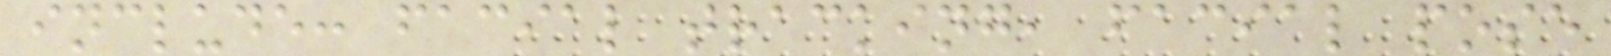include: facial tracking, facial pose
